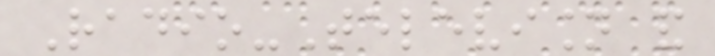Radio-Television and
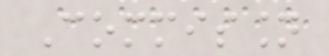Commission
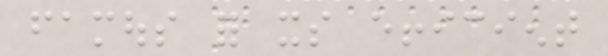famous for its efficient
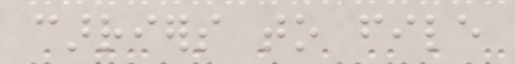carriers to file
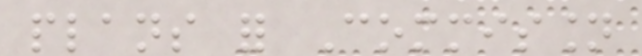plans for Commission
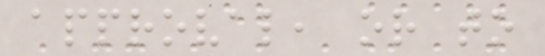approval, or to
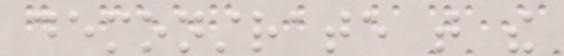demonstrate that the
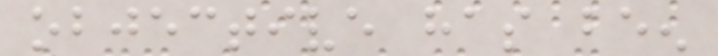objective has been
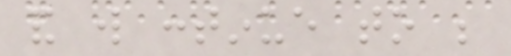and will continue to be
